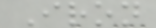Iron
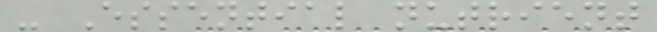- Essential nutrient
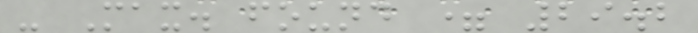- Max. found = 29.2
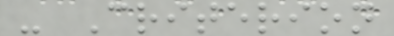- Criterion
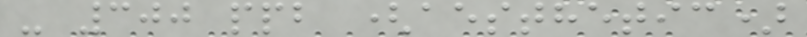- 300 ppb (aesthetic)
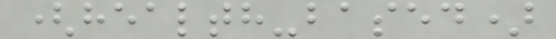(health-based)
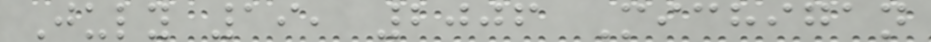July 19, 2006 Michigan
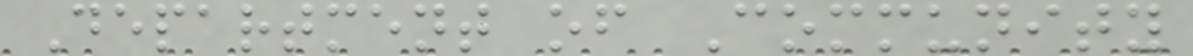Department of Community
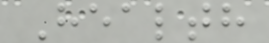Health
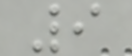9
